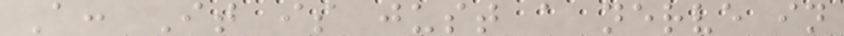A: It is just a nerve in
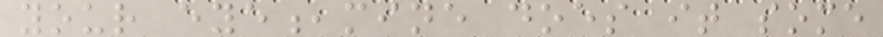your eye,mine does it some
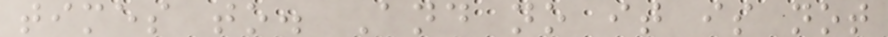times to. And no it is not
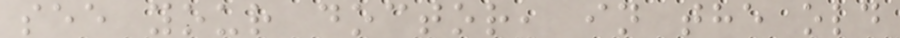see your doctor, in the old
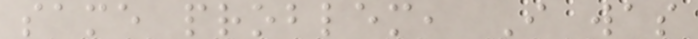same problem, I was
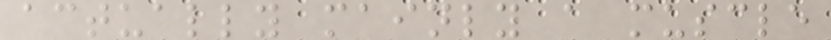actually mainly a muscle
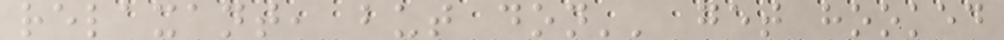relaxant, but don'' get hooked
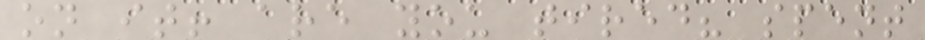on it! are you tired? spent
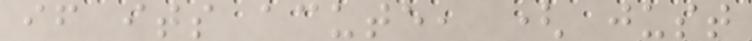if its acute, ( just
